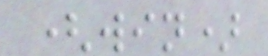(win)
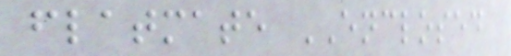flatmate ENCLOSED
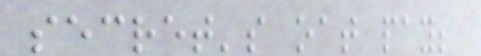secret's oat pay;
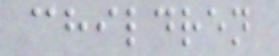children
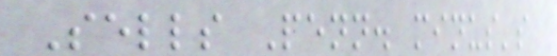Sells Penn. minus's
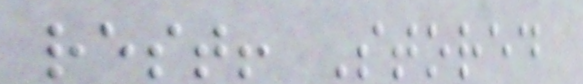rest! Stored
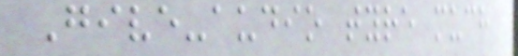Give-audio tyre much
